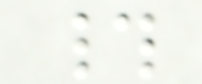#
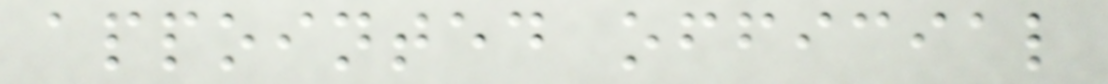appointed official
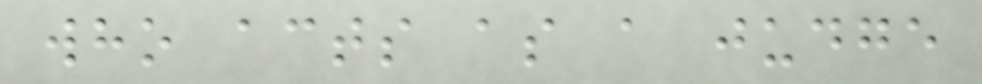who acts as a judge
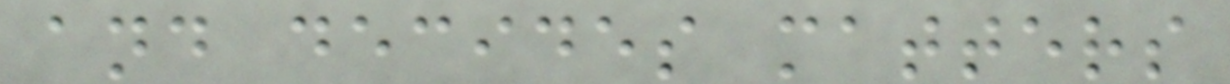and decides matters
